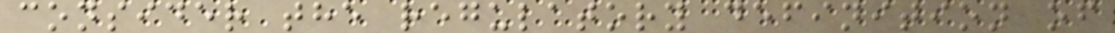consider the regulatory definition of
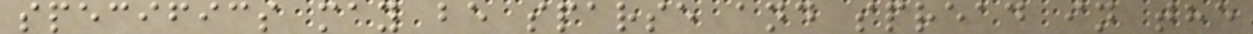specifics may be sparse and spread in the
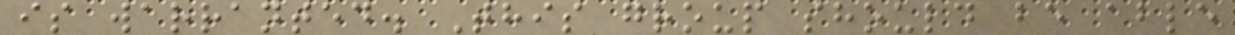is warranted. This group should be able
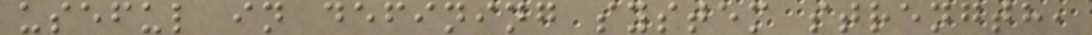useful in defining system strength,
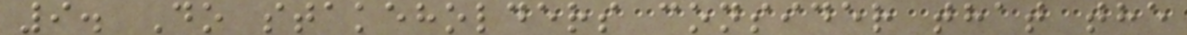9. Do stakeholders consider that the
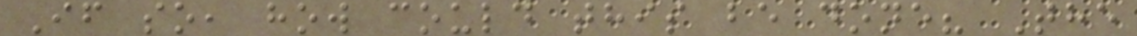If so, how could this be done? The
